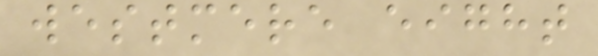westmere eight
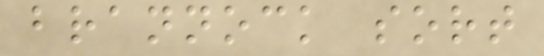brannock sort
